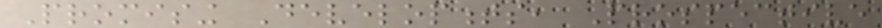Promising Developments, Prospective
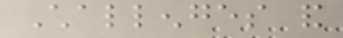Challenges and
